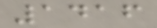1416
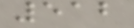512
